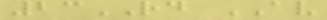23RD AV
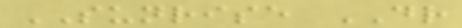SUNRISE DR
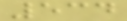534
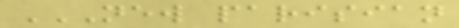NEW PARISIAN
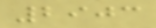2903
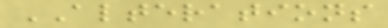ALTERATIONS
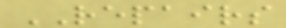REPAIRS
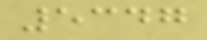5347
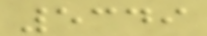5349
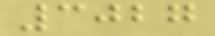3027
